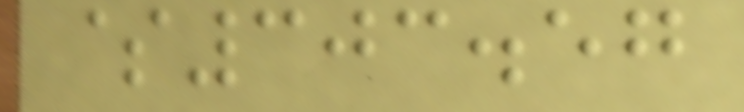$303.57
